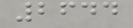2644
